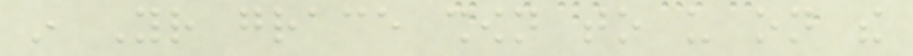in Your grace shown to us on the
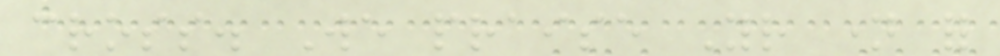cross. We praise Your name for
